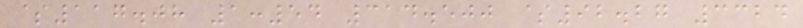$117.08 1:54 314.500 $92.27 3324
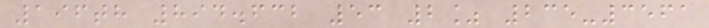196th 894.632 53 2% 235-3561
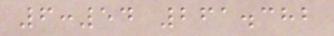6:54 261.382
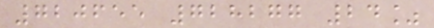720655 728277 24%
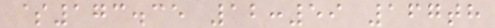$173.35 12:59 167th
